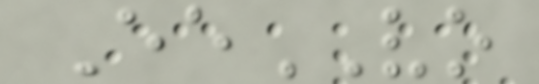EeVO
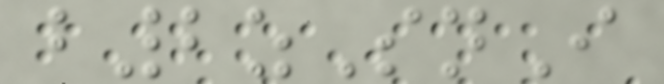b2zSnI
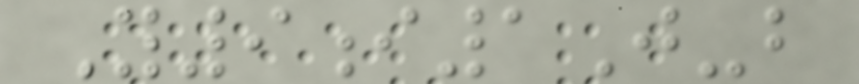Y9i1J-b
